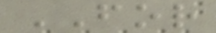FOR
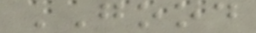GOOD
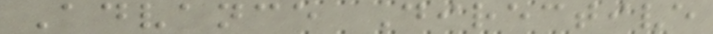Advance Directive
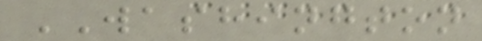WASHINGTON
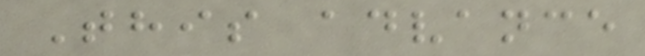This advance
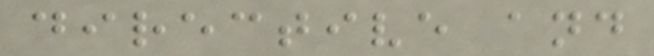directive and
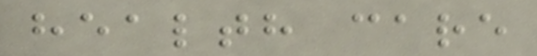health care
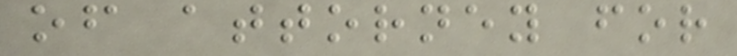of attorney for
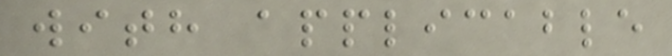with applicable
